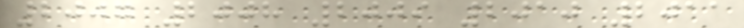2007 2008 2009 2010 2011
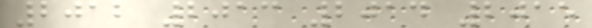2012 2013 2014 2015
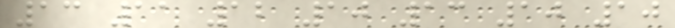13 11 12 10 13 10 10
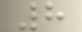8
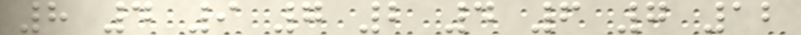8 4 9 7 2 4 6 7 12
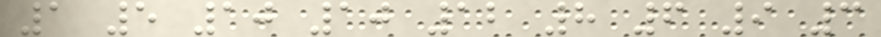1 5 10 10 12 8 6 9 3
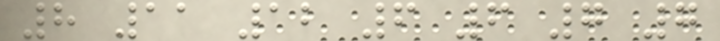8 11 12 6 6 7 7
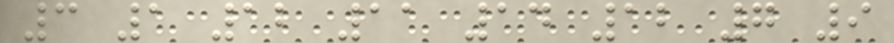3 1 12 11 14 12 7 9
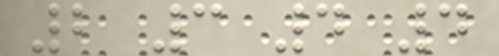2 3 4 4
